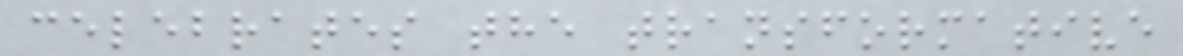celebrates the transformative
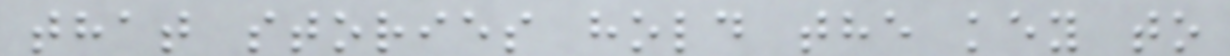that stories hold the key to
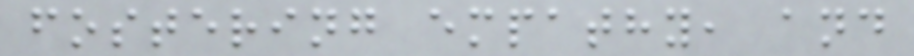fostering empathy, and
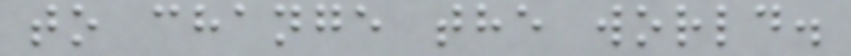to change the world.
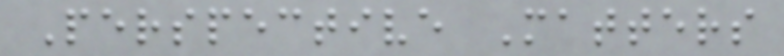Perspective Matters
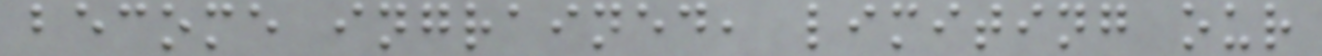become ingrained, limiting our
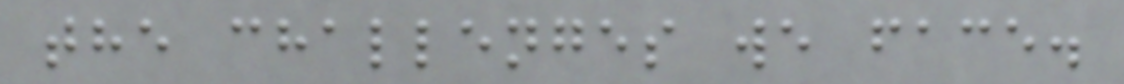the challenges we face.
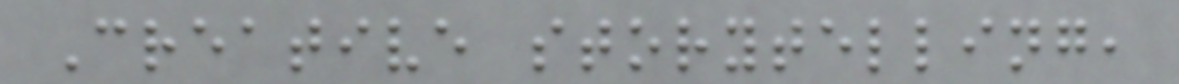Creative storytelling,
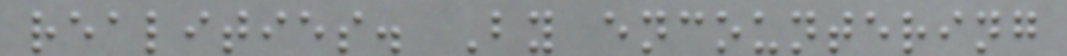realities. By encountering
